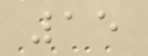15
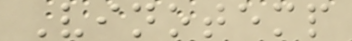Vinotemp
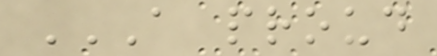A PROUD
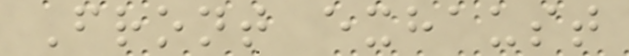Front exhaust
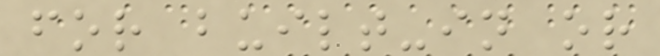for built-in or
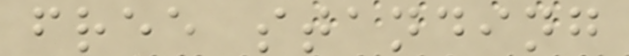free standing
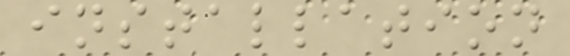installation
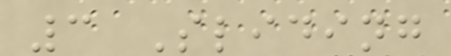3 Sliding
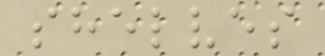shelves
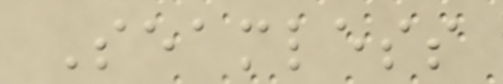Seamless
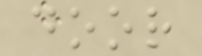door
